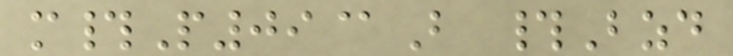m#P09@B #Bzd
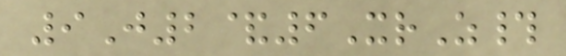9J2&6XrZ#
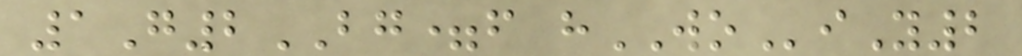1G2BG=f hWOiY2
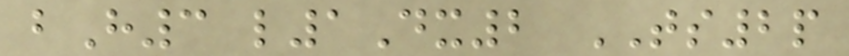bH3 l1Dx2 TS2p
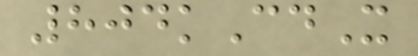804kCdX
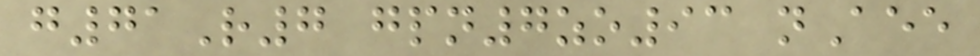g71R7 gpn7zo93 nAee
